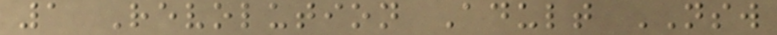1 Revolution Adult NSW
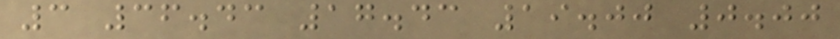3 36.43 17.43 19.00 0.00
